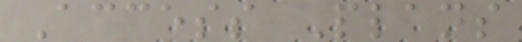Access Plans
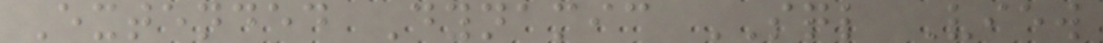Extended Dynamic SQL View
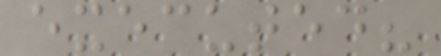executed?
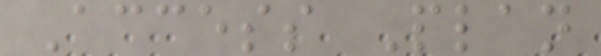Access Plan
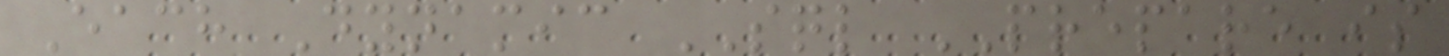Each Dynamic SQL PREPARE is
